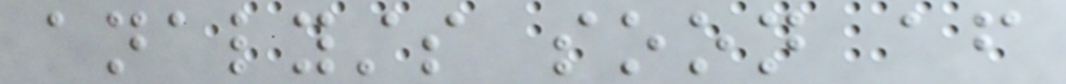analysts soon after
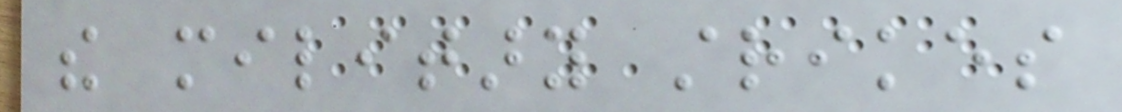the military strikes
